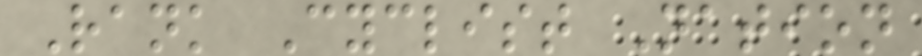Rank Cyclist Nation
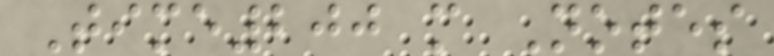Time200 m Notes
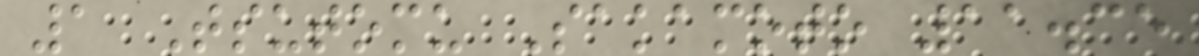1 Tsutomu Sakamoto 11.35
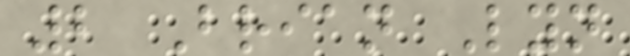2 Brian Lyn
